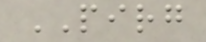PIRG
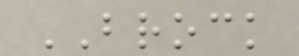BROCK
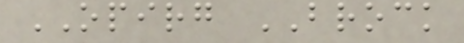OPIRG BROCK
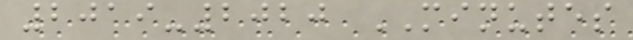2019-2020 MINUTES
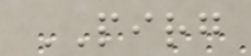PIRG
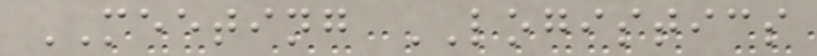MEETING LOGISTICS
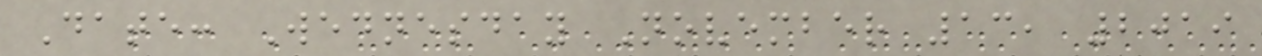Date: Wednesday November 13, 2019
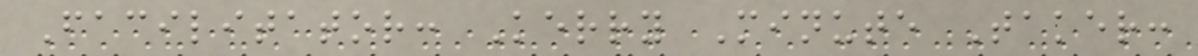Facilitator: Kerry Minute Taker:
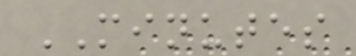MINUTES
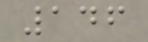146
